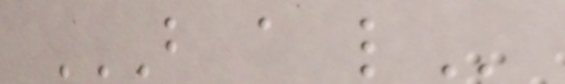B A L
